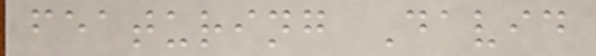featuring David
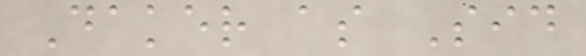Daker as Sid
